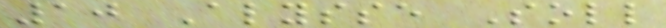10 Alysse Soll
